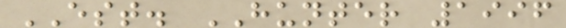EST. HUNTER 1996
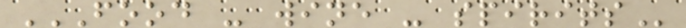FOOD - WINE - SPIRITS
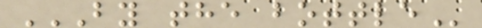BY THE BOTTLE
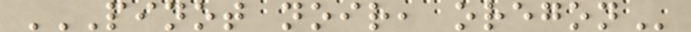PINOT NOIR, OREGON
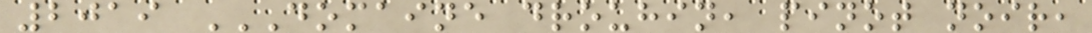2019 DOMAINE DROUHIN, PINOT NOIR,
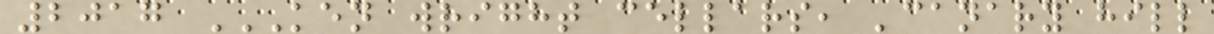2017 KEN WRIGHT CELLARS, 'CANARY HILL
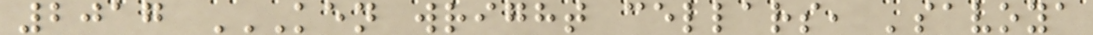2017 KEN WRIGHT CELLARS, 'SAVOYA
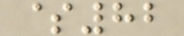$82
